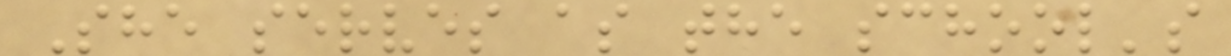She serves as the school's
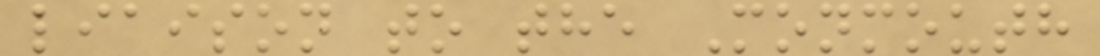liaison to the Monmouth
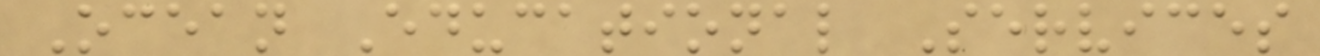Ocean Educational Services
